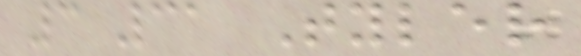3 31 Tyler
